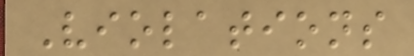Violations
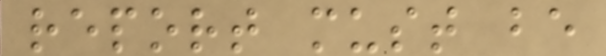report must be
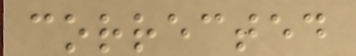corrected
